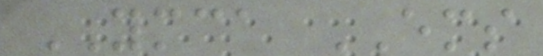YMCA EMS
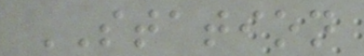STATION
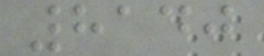8140
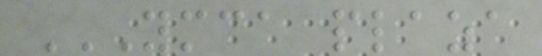YMCA PLAZA
